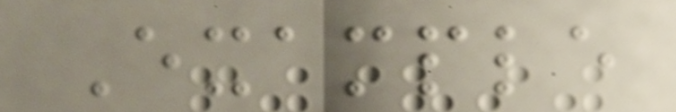Example
